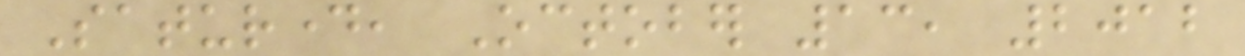Saturday, October 13, 2012
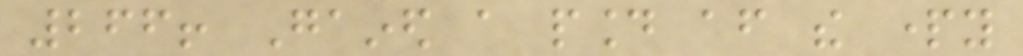266! Gained a pound after the party
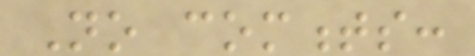No comments:
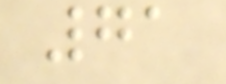71
